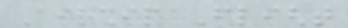Airship Flight
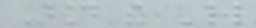Around the World
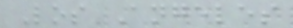Los Angeles
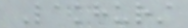Lakhurst
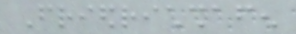Friedrichshafen
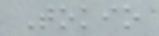Tokio
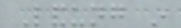Landung in
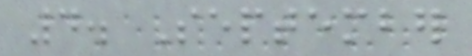4. September
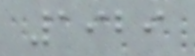1929
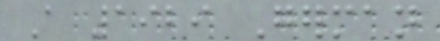A 1929 German
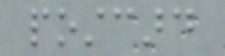postcard
